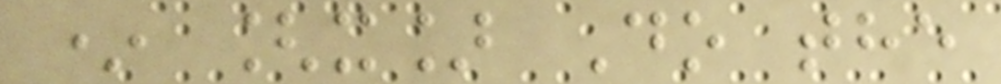* [x] Do the
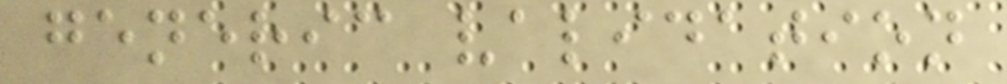generic validation
